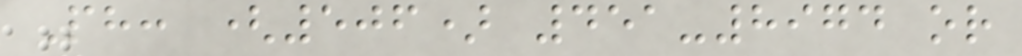Ph: (506) 451-8974 or
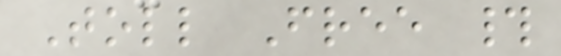Toll Free #
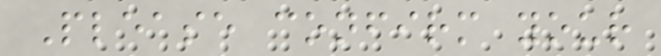Please confirm your
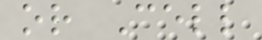or Cell
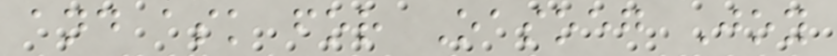and ask for Oasoeg Joy
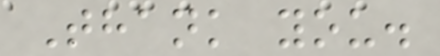Thank you.
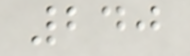240
